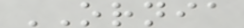ORNIA
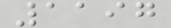1197
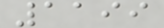1199
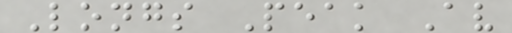Longs Peak Av
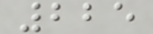225
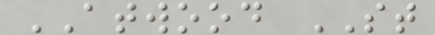ATWOOD ST
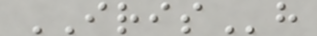IRISh
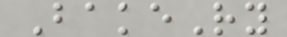BakeRy
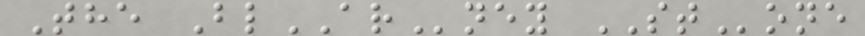The BlARney STone
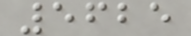5625
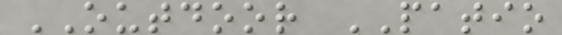OUTDOOR PATIO
